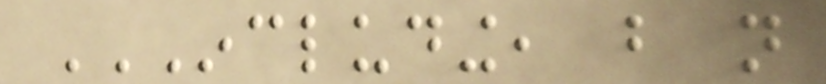INCLUDING, BUT NOT
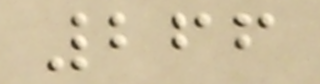266
